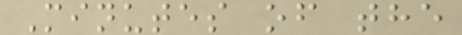Minutes of the
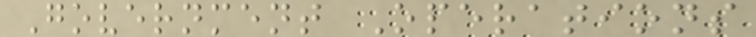Government Operations
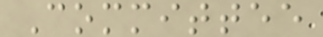Committee
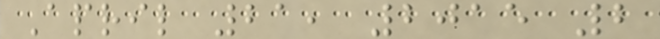April 21, 2015 2
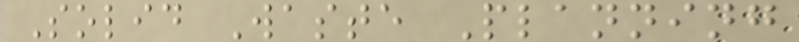Solid Waste Planning
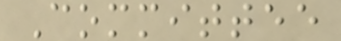Committee
